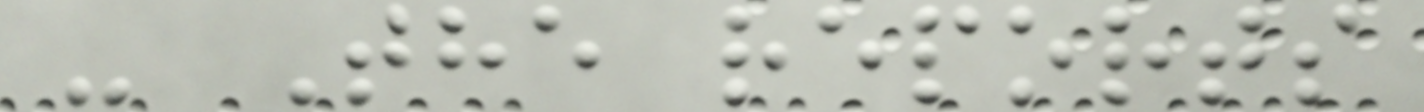- The reports
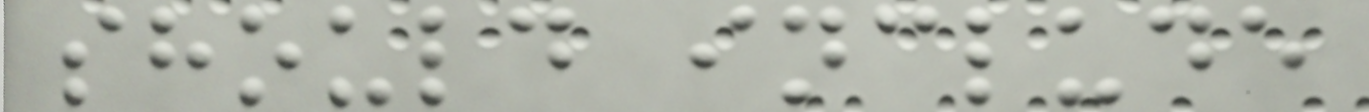should include
